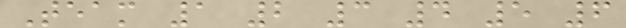Team 1 2 3 4 5 6
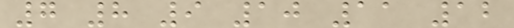7 8 9 10 11 12
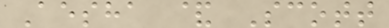Aesha & Scott
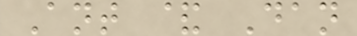Ant & Dan
